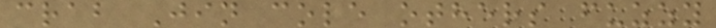crab Jin cole others fuzzy
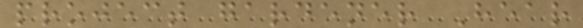project gardener Hear
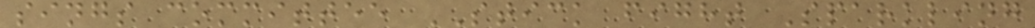sings committee STICK fight Sparkling
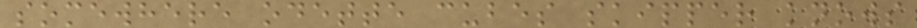somewhere odette cubes skipper knows
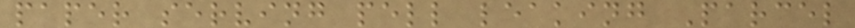paper serving pell leaking Parcel
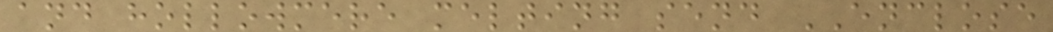and hollowmere melting send ENCLOSE
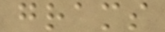grams
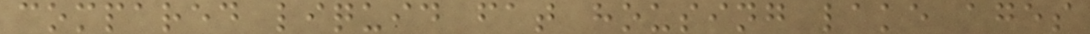compared liquid fat housing lake ages
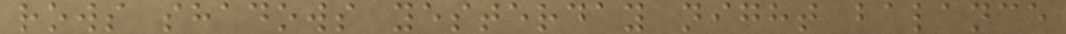rows shadows yesterday night balance
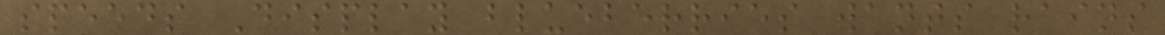speeds Display blueberries wants rains
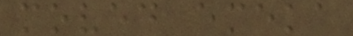moved emeka
